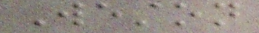Weston
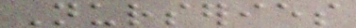Nurseries
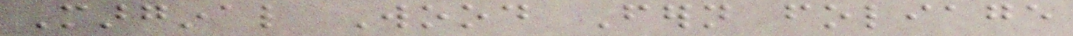Marginal Wood Fern foliage
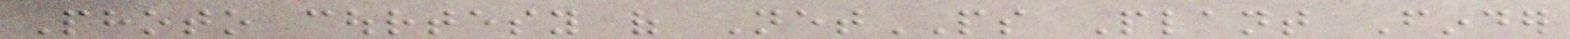Photo courtesy of NetPS Plant Finder
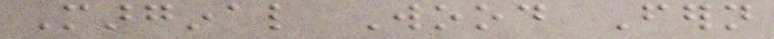Marginal Wood Fern
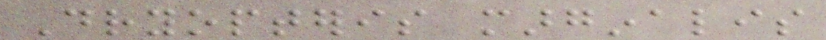Dryopteris marginalis
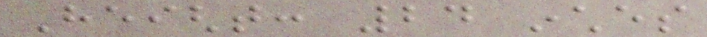Height: 24 inches
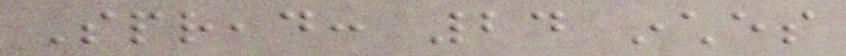Spread: 24 inches
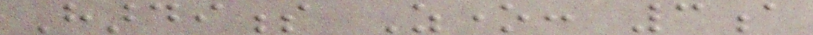Hardiness Zone: 3a
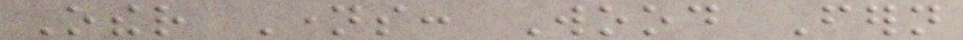Other Names: Wood Fern
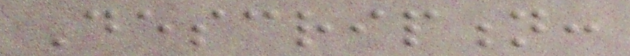Description:
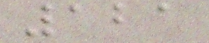121
